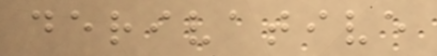derivative
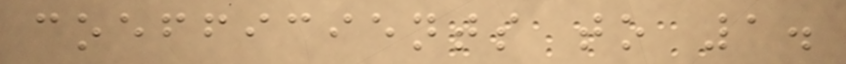coefficients to 1.
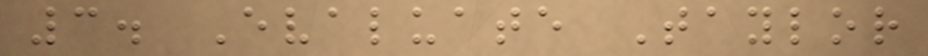3. Evaluate Taylor
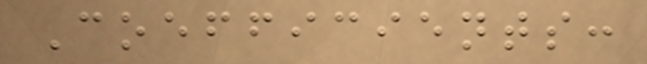Coefficients:
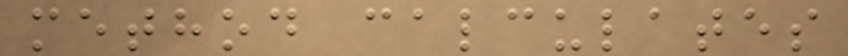method calculates
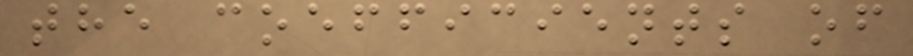the coefficients of
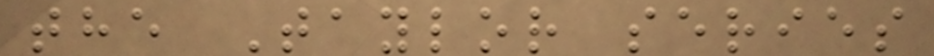the Taylor series
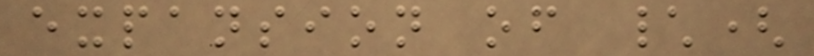expansion of \(
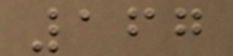167
